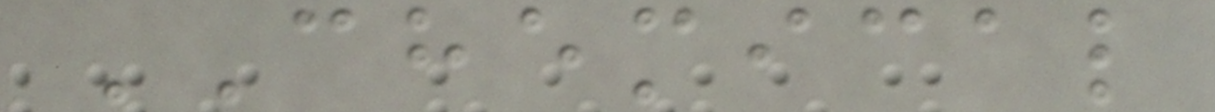CHEMICAL
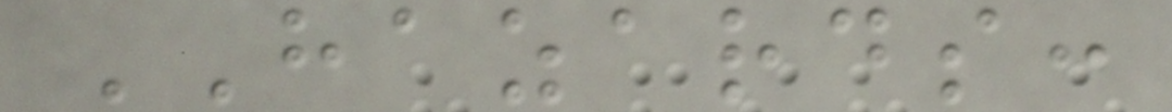HAZARDS:
